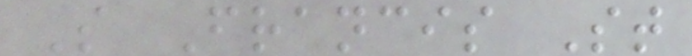S Francis St
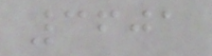3601
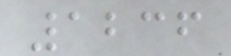1236
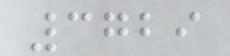3729
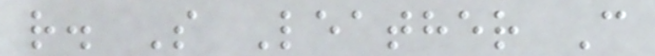r. S Leather C
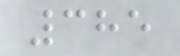385
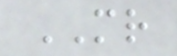MR
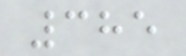385
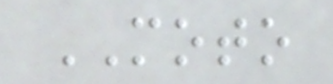MOTO
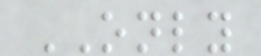ONLY
